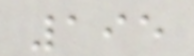195
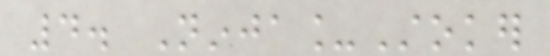4. Ninja_Stoker
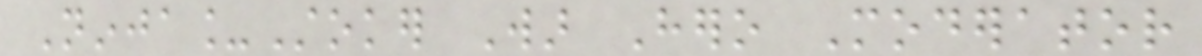Ninja_Stoker War Hero Moderator
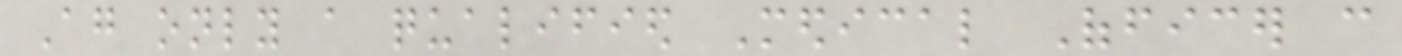Again only a qualified Medical Officer can
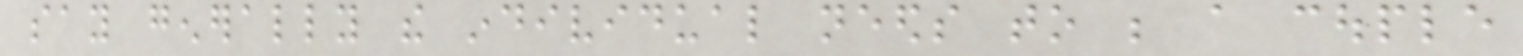say generally the individual needs to be a couple
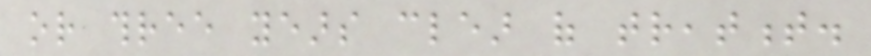or three years clear of treatment.
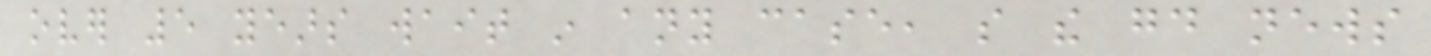over 5 years wait in any case, so the good news
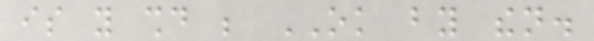is you should be OK by then.
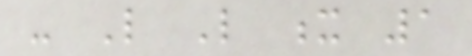- Like Like x 1
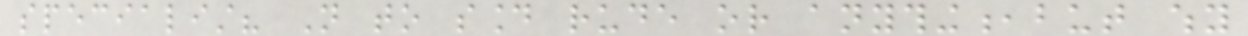specialist? Not to sound rude or anything,but why
